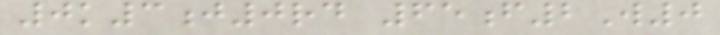0k3j0rd 65f2W0
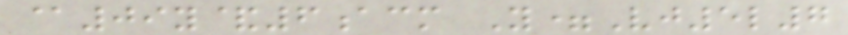@09y&6acm Y=Vj5l7
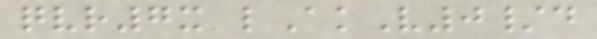qvr7x lAkV0/d
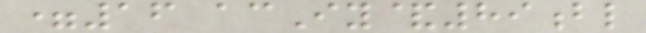=16 acIy&89bl
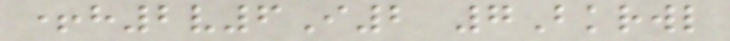+h2v6I2 7Bkrwl
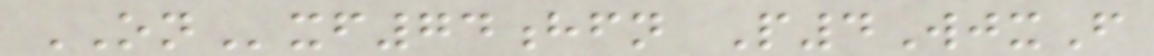ONxf74hfn P4WjxF
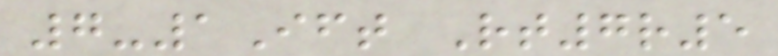7-1Ift Rt7r5
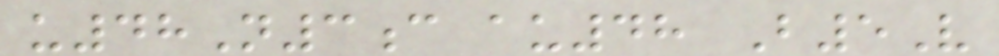u48N3c au48 B5V
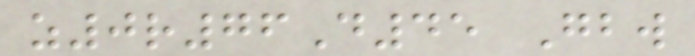z0r76D45 Gbw
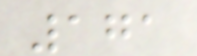171
